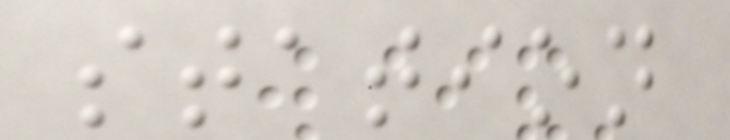station
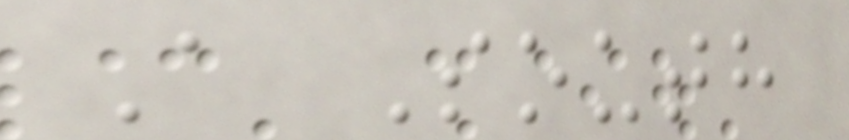A South
